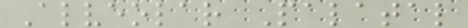Alveolar Palatal
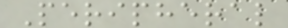Peripheral
